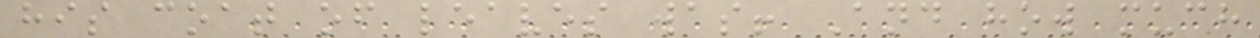his coat of leaves was! And how much
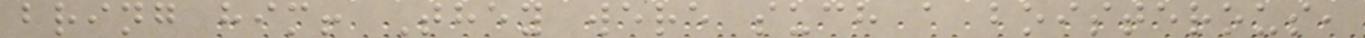bring him! They were such a boisterous,
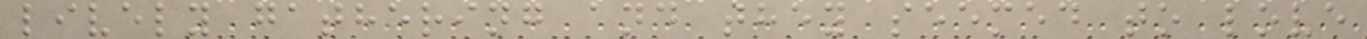lively gathering and they seemed to love
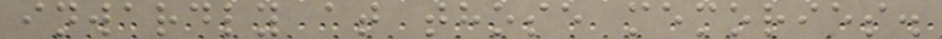inwardly at those memories.
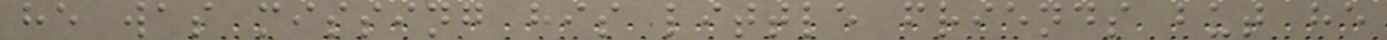he was missing his little friends but he
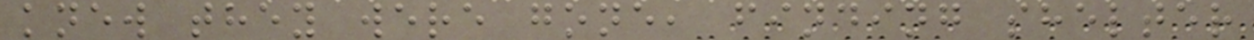knew they were gone, finding shelter
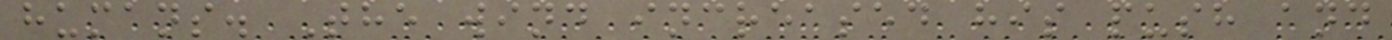humans. The wind increased his push and
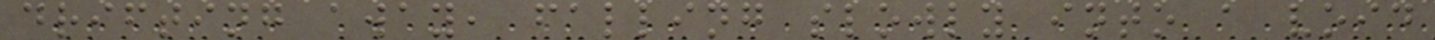drifting away, falling slowly into a void
